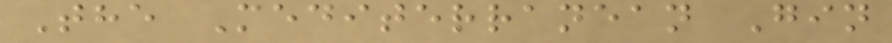The Mediterranean Gin
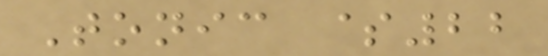Tonic $22
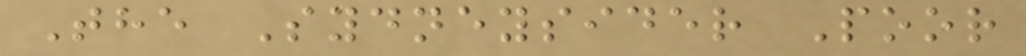The Sydneysider Poor
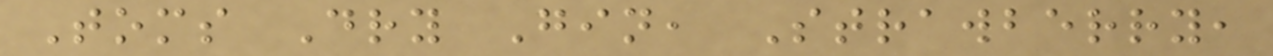Toms Dry Gin, Strawberry,
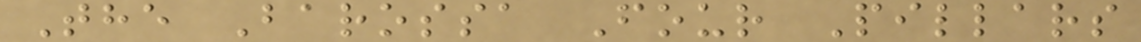The Barossa Four Pillars
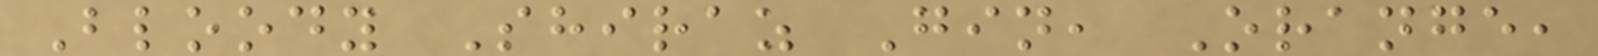Bloody Shiraz Gin, Orange,
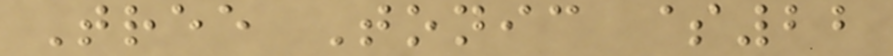Tree Tonic $22
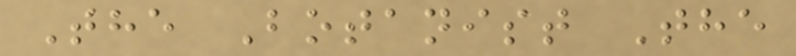The Botanist The
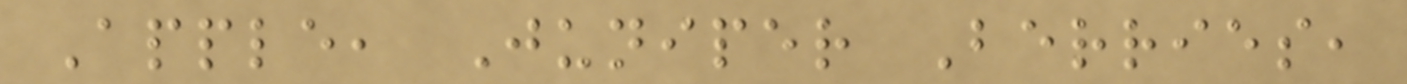Apple, Juniper Berries,
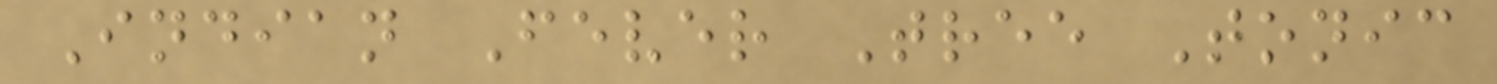Indian Fever Tree Tonic
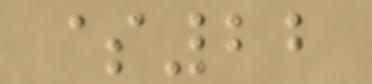$22
